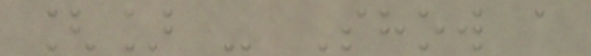[] - Show a
